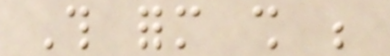This form shall be
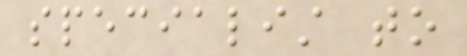specialist to
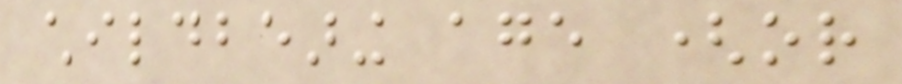childbearing age (or
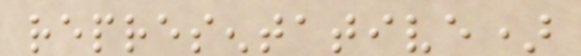representative)
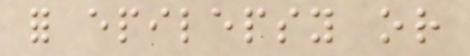for epilepsy or
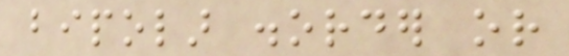bipolar disorder or
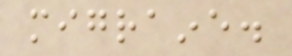migraine.
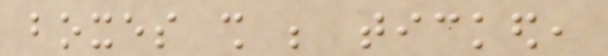boxes shall be ticked,
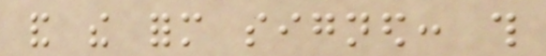and the form signed: this
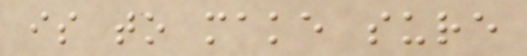is to make sure
